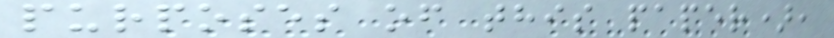purposes of this paper),
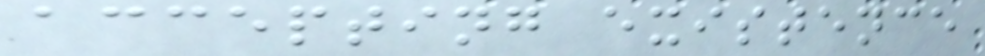accepting existence
